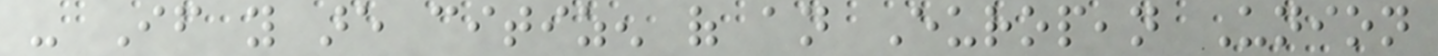- If you are citizen of an European Union
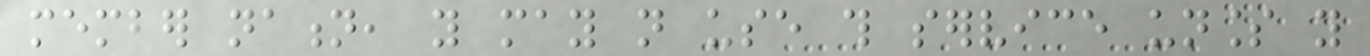member nation, you may not use this service unless you
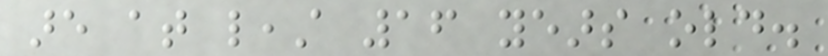are at least 16 years old.
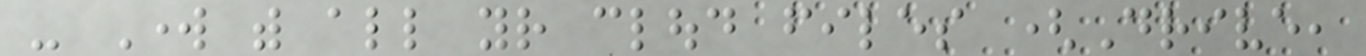- Work with all your cloud files (Drive,
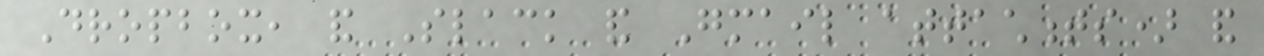Dropbox, and Slack and Gmail attachments) and
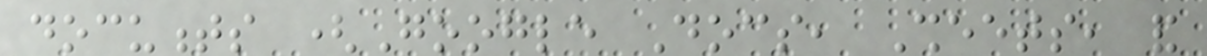documents (Google Docs, Sheets, and
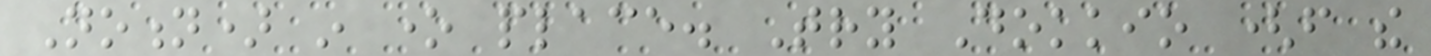Notion) in one place. Try Dokkio (from the
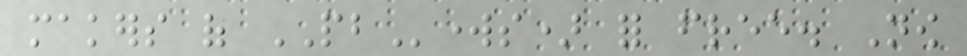makers of PBworks) for free. Now
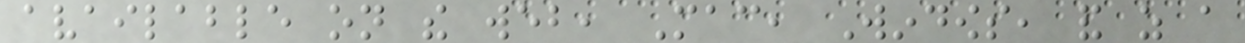available on the web, Mac, Windows, and as a
